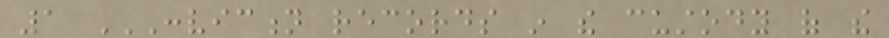1 CONVICTION RECORDS IN THE CUSTODY OF THE
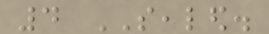4 SEALED.
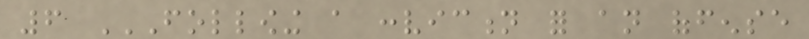6 FOLLOWING A CONVICTION FOR AN OFFENSE
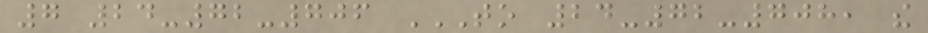7 24-72-706 TO 24-72-708, THE
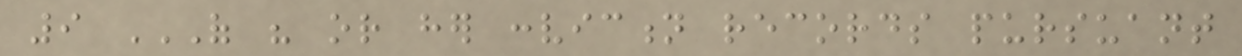9 OF HIS OR HER CONVICTION RECORDS PURSUANT
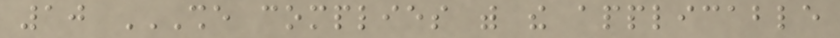10 SHE COMPLIES WITH THE APPLICABLE
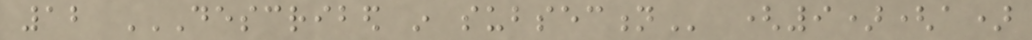12 DESCRIBED IN SUBSECTION (9)(a)
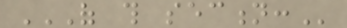OF THIS SECTION:
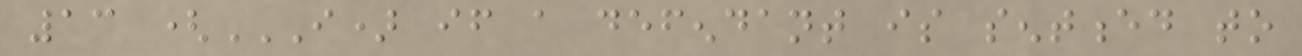13 (I) IF A DEFENDANT IS SENTENCED TO
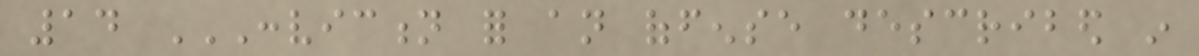14 CONVICTION FOR AN OFFENSE DESCRIBED IN
